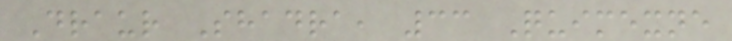Draur Shadra, 33 Quimexne
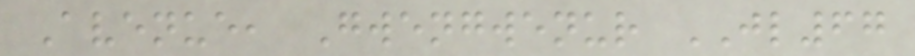Avenue, Gwengwenur JL67
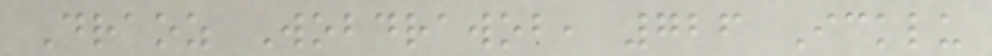Draoz Wobdrawob, 726 Icklu
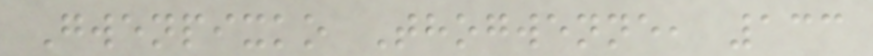Gwenpixko Thogwenne, 133
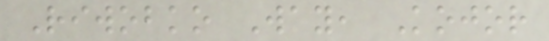Riwobko Way, Kojor
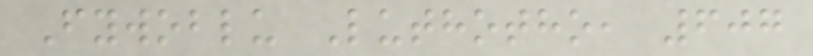Fywoblu Luthotho, 607
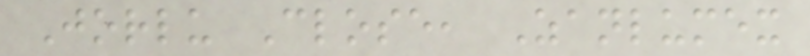Jorlu Close, Zanlumex
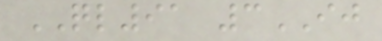QL91 3IJ
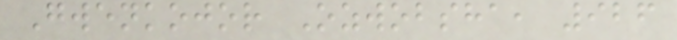Gwenkojor Ozwobsha, 926
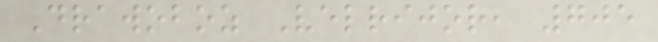Drawoboz Velrijor, 705
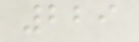229
